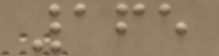165
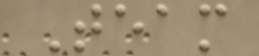Team
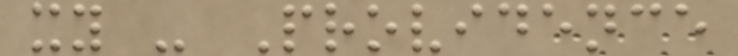xy - Providence
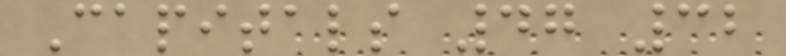Capitals 47 32
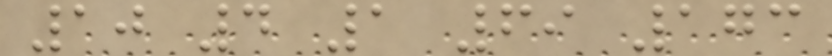10 4 1 69 173
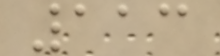113
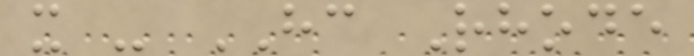x - HC Rhode
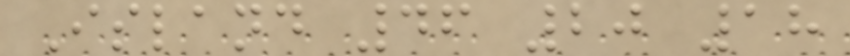Island 46 20 18
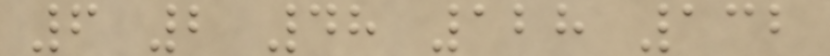6 2 48 128 132
